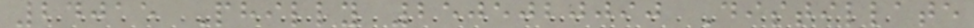24015 Philly 2505020090 Distillate
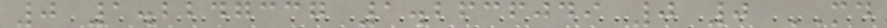0 1.2247337 1.2636049 0 0 MD
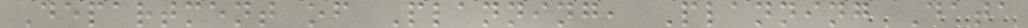Department of Planning, Planning Data
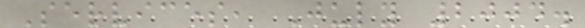Services, July 2004.
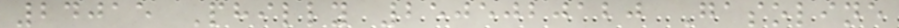24015 Philly 2505020120 Gasoline
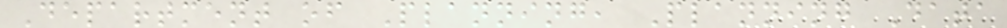Department of Planning, Planning Data
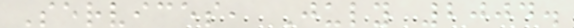Services, July 2004.
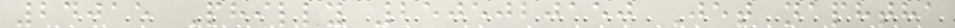24015 Philly 2505020150 Jet naphtha
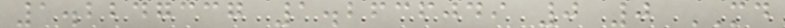1.2247337 1.2636049 0 0 MD
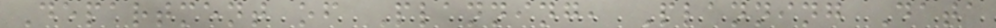Department of Planning, Planning Data
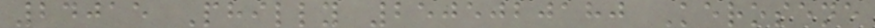24015 Philly 2505020180 Kerosene
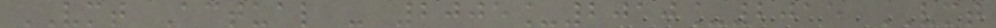VMT Actual - 2005_2010_2015 VMT
